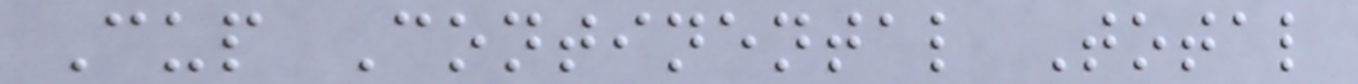Cup Continental Total
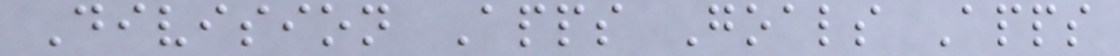Division Apps Goals Apps
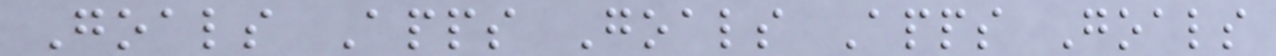Goals Apps Goals Apps Goals
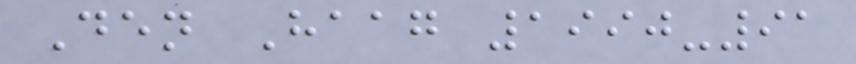Den Haag 1990-91
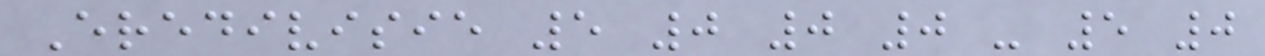Eredivisie 5 0 0 0 - 5 0
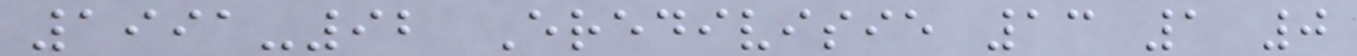1991-92 Eredivisie 13 1 0
